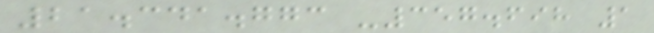21.341.773 -357.698 1
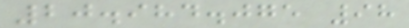20.984.075 98
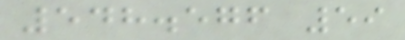548.576 59
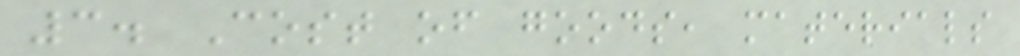3. Cost of goods, materials
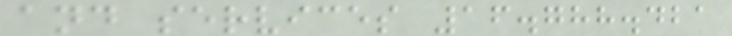and services 16.788.421
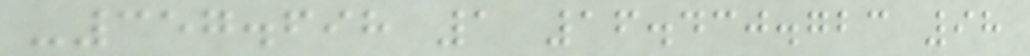-357.698 1 16.430.723 98
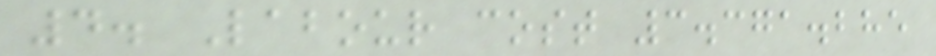4. Labour cost 3.371.285
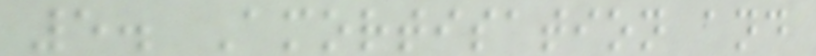5. Amortisation and
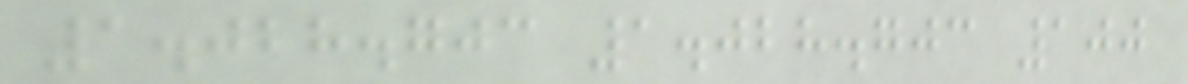1.028.703 1.028.703 100
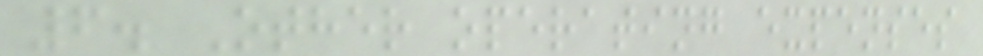6. Other operating expenses
